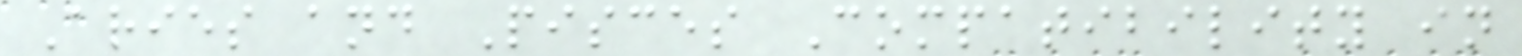Aries and Pisces Compatibility in
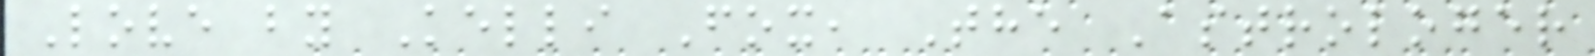Love by Kelli Fox, The Astrologer
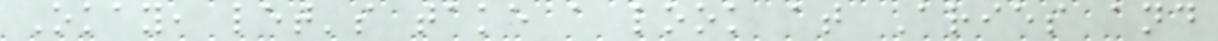Okay, let's take a look at Aries and
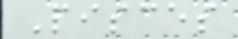Pisces
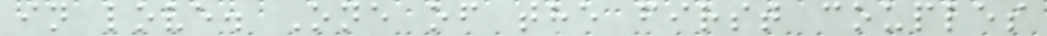in love. One of the first couples
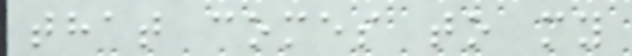that comes to my
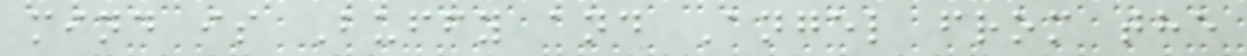mind is Buffy and Angel from the
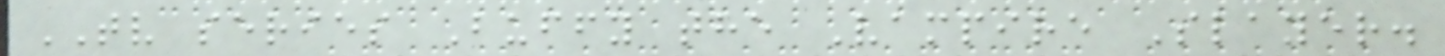TV series Buffy the Vampire Slayer.
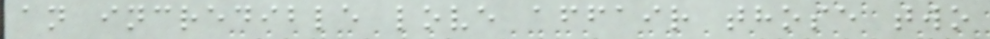an incredible love affair those two
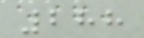288
